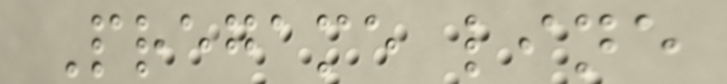Pregame line
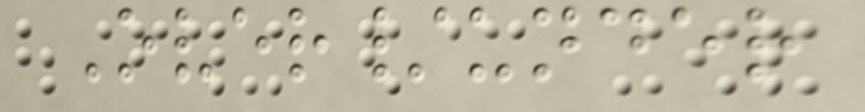Over/under
